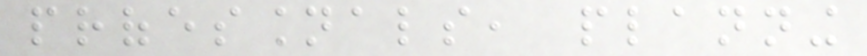professionals, planning
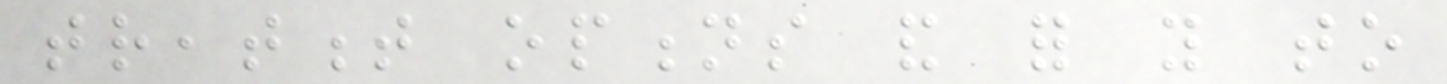treatment options and for you to
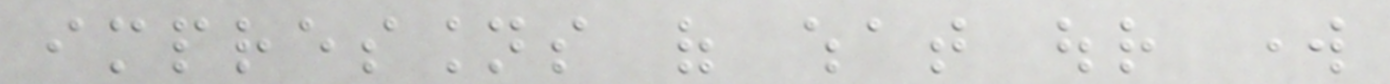impressions of what our work
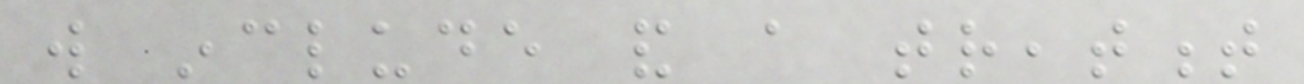will include and a treatment
